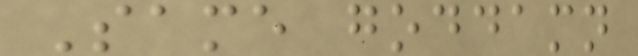Same goddamn
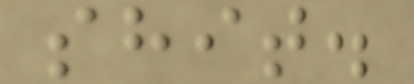shit.
